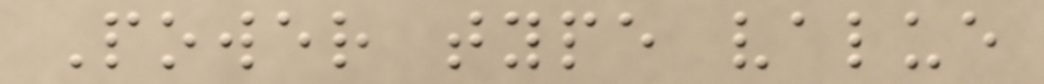Power type value
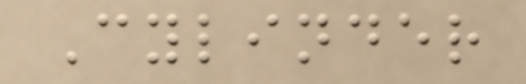Cylinder
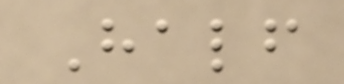Half
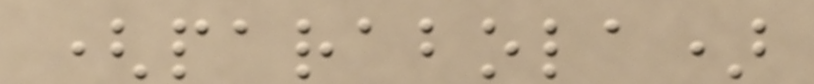(parabola)
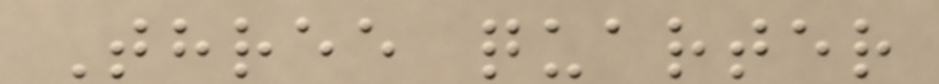Three quarter
